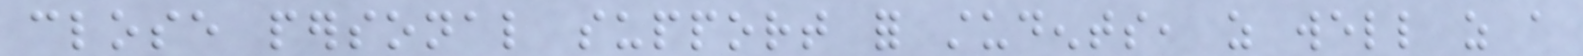close personal support for students, as well as a
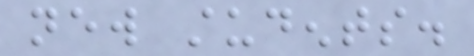new students.
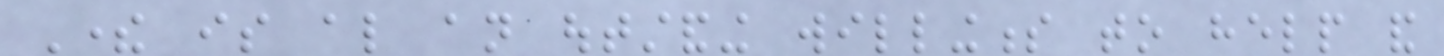There is also an outstanding willingness to help and
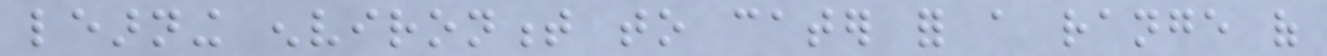learning environment to cater for a range of
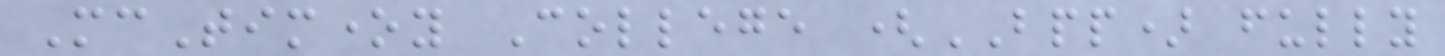McTimoney College (BPP) fully
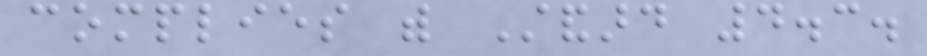complies with Standard 4.3.
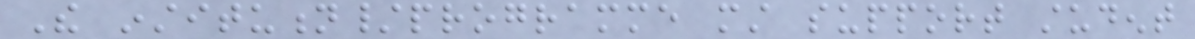The institution/programme must support student
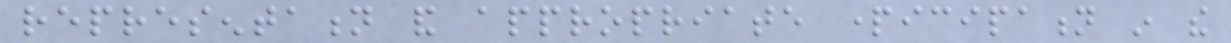representation and appropriate participation in the
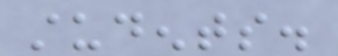students.
